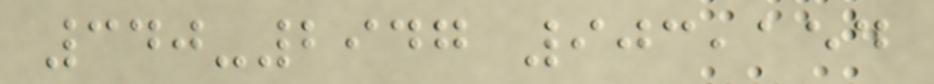340-2947 903,154
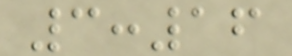3:16
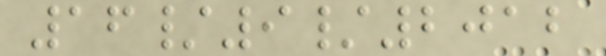16/9/2012
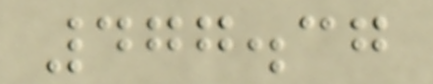477.37
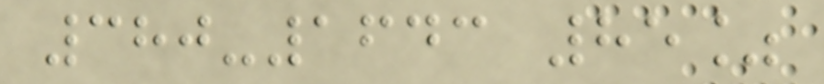380-1643 85%
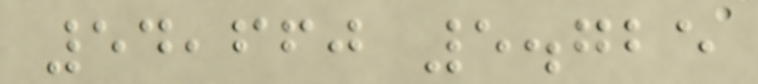54,660 5.725
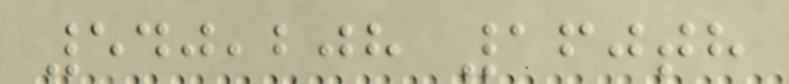540,208 160th
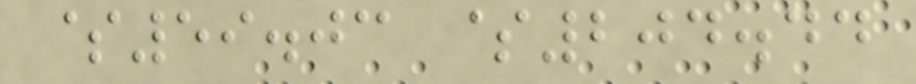$59.03 $204.44
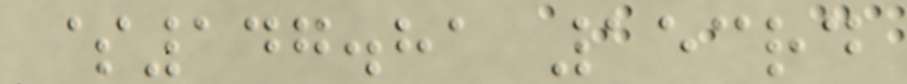$147.81 153rd
